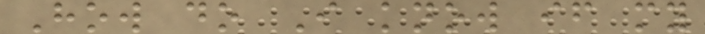How do I know if my
